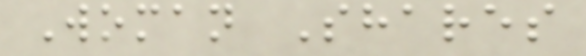Woman Shares
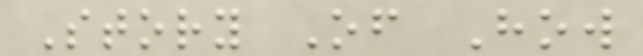Story Of How
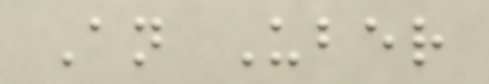An Uber
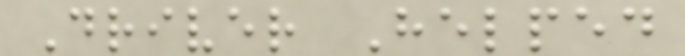Driver Helped
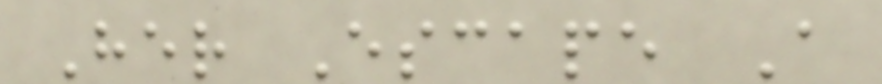Her Escape A
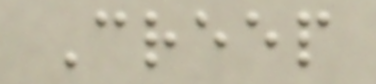Creep
